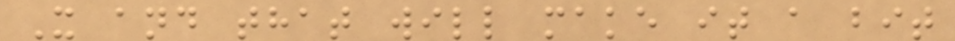X and that will make it a bit
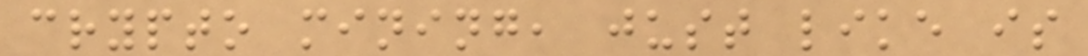crypto mining, just like is
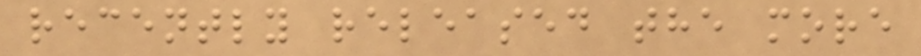recently released the more
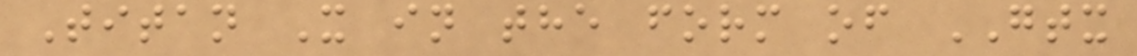Titan X in the form of GTX
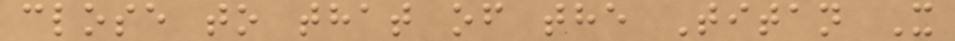close to that of the Titan X
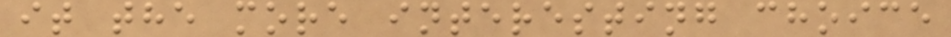it the more interesting choice
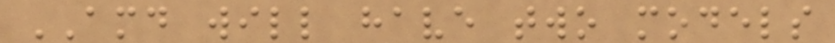AMD will have two models
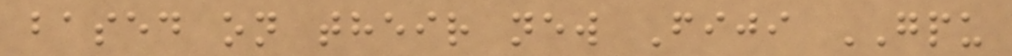based on their new Fiji GPU
